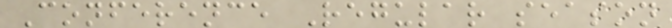Conference Regular season
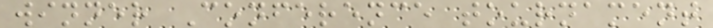winner Conference tournament
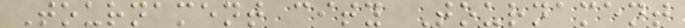Tournament city Tournament
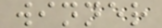winner
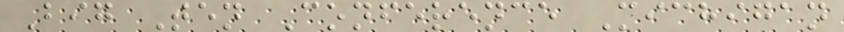Big Ten Conference Michigan
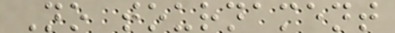No tournament
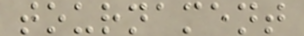tournament
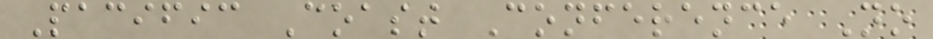Pacific Coast Conference No
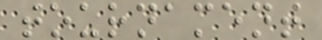tournament
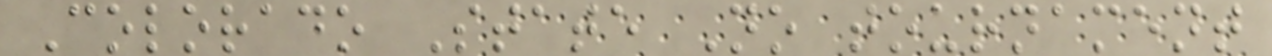Colorado State No tournament
